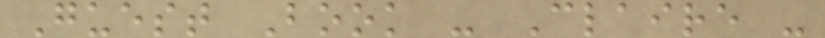Guest Book - Claire -
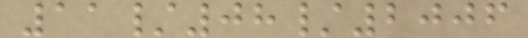11/08/2006
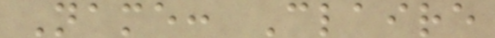Name: Claire
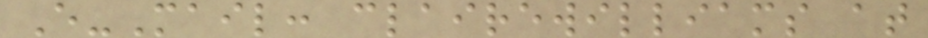E-Mail: clairewilliams at
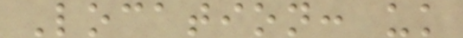Location: uk
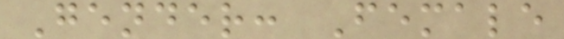Gender: Female
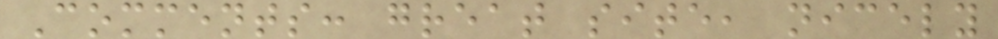Comments: great site, nicely
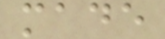made
